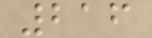216
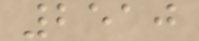2510
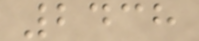2438
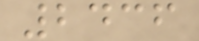2436
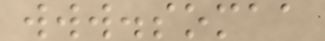www.somaa
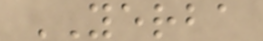YERBA
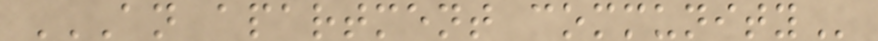AN APARTMENT COMMUNITY
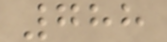788
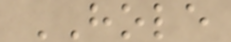HOLE
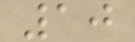10
